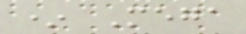* Mega
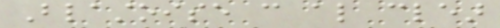Blastoise can also clear
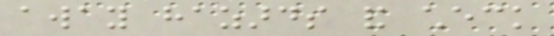away hazards and check
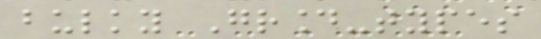bulky Ground-types
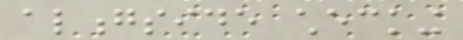alongside checking
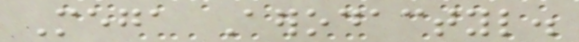Mega Aerodactyl.
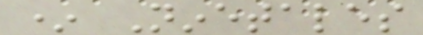* Ninetales
